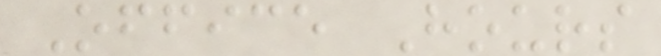Office Hours
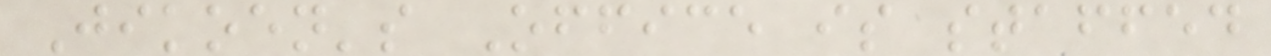Jikoen's Office is staffed
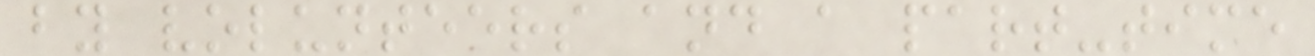by volunteers and a part-time
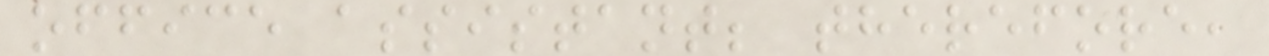office assistant; therefore,
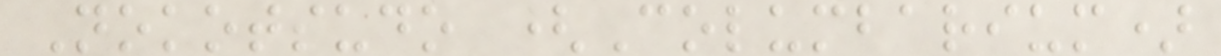Nokotsudo (Columbarium)
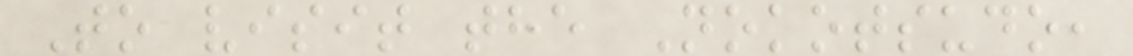To visit the Nokotsudo,
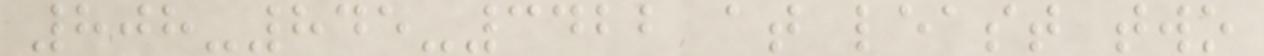808-845-3422 at least two
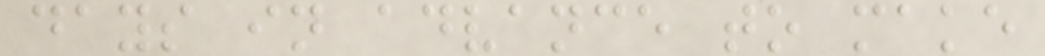days in advance to make
